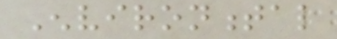Environmental
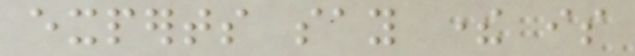experts say there is
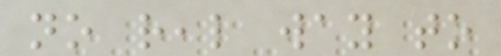no real way to
